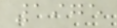1975
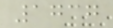1737
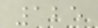125
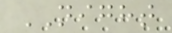NIGHT
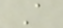A
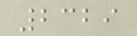2329
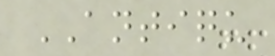ANTIQU
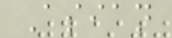Asian
